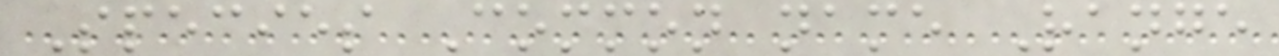Species Common name Range
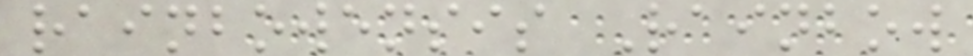rainbowensis Rainbow
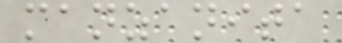manzanita
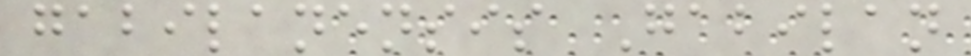gabilanensis Gabilan
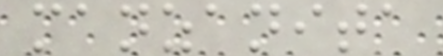manzanita
